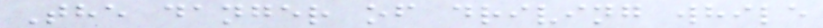The danger of driving while
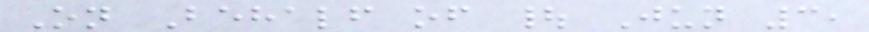On Behalf of | Jun 3,
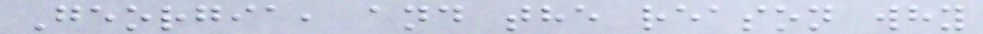Georgia, and the reason why
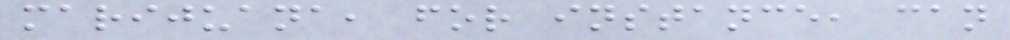marijuana, for instance, can
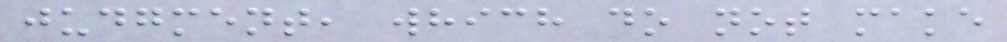judgment, which do not make
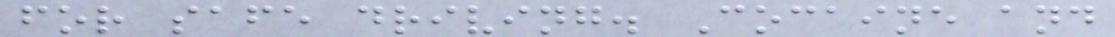for safe driving. Cocaine and
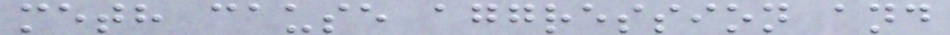meth cause aggression and
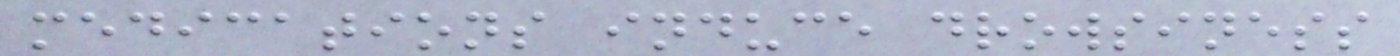medications induce drowsiness
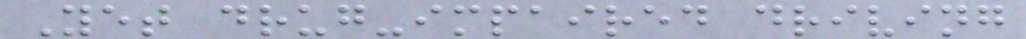Yet drug-impaired driving
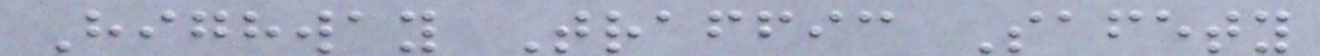Highway Traffic Safety
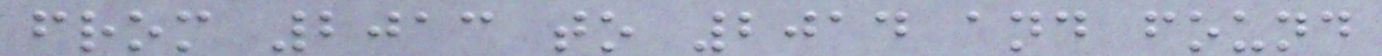from 2013 to 2014 and found
